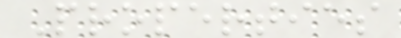Properties
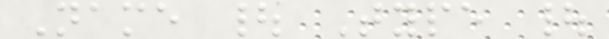Name | Type |
